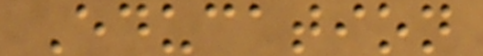Education
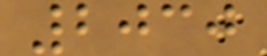2030
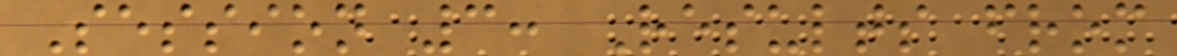Session 3: Results from
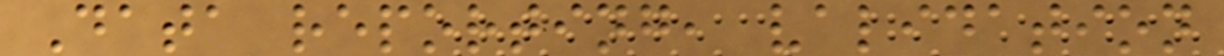Data reporting, validation
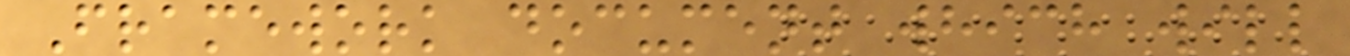Framework document which will
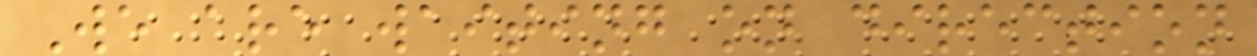We are waiting on direction
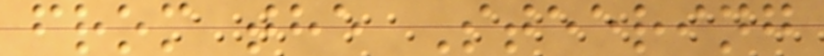from the Steering
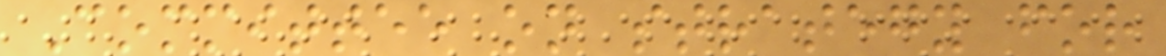Committee on strategy for
